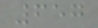657
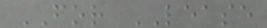FOR LEASE
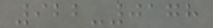922-0178
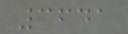3641
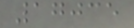17035
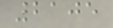2105
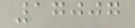17007
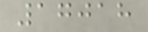17018
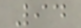94
